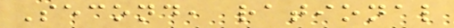Second, rational
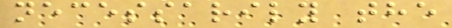necessarily the
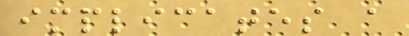implicates a
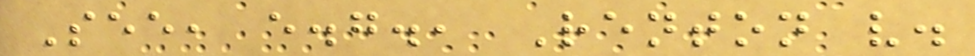See, e.g., Renton v.
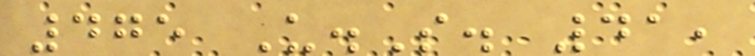475 U.S. 41,
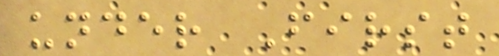under First
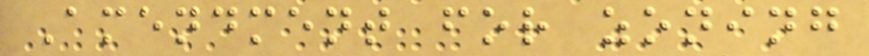Amendment for zoning
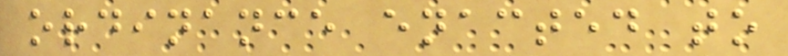ordinance enacted to
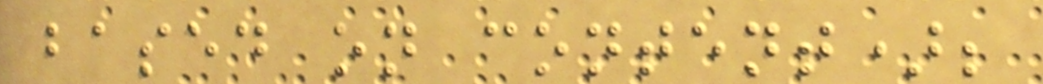based on content);
